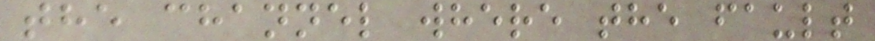the channel where the fault
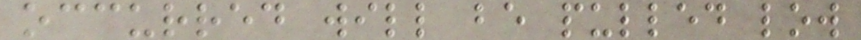occurred will be pulled low
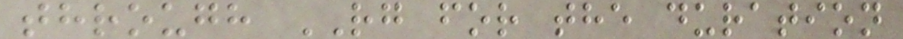through RG for the duration
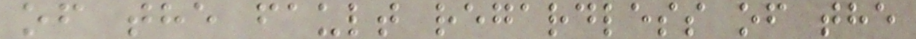of the fault regardless of the
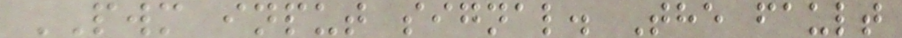PWM input signal. The fault
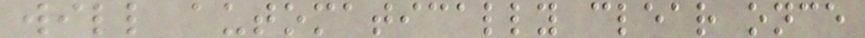will automatically clear once
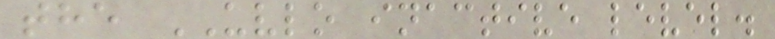the UVLO inactive level.
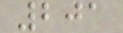201
